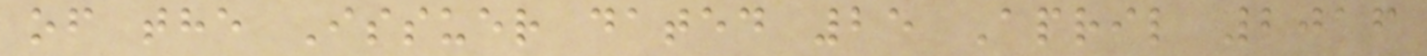of the Issuer dated 25 April 2016
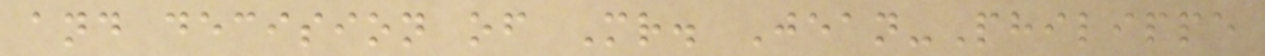and decision of Mr. Jean-Philippe
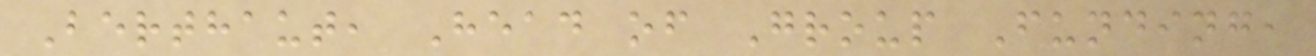Berthaut, Head of Group Funding,
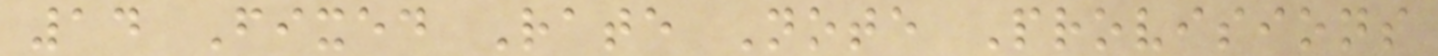14 Fixed Rate Note Provisions
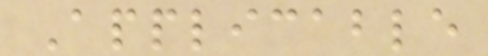Applicable
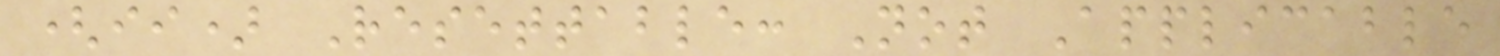(ii) Resettable: Not Applicable
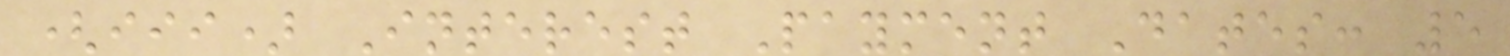(iii) Interest Payment Dates: 5
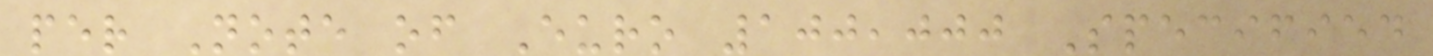per Note of Euro 100,000 Specified
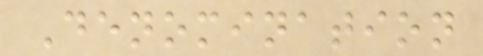Denomination
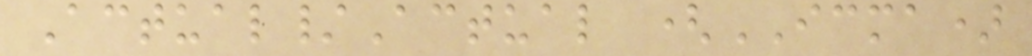Actual/Actual (ICMA)
